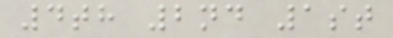4th 2nd 1st
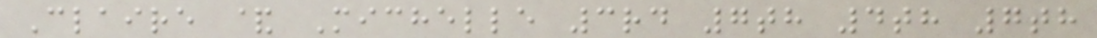Claire & Michelle 3rd 7th 4th 7th
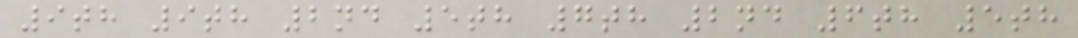9th 9th 2nd 5th 7th 2nd 6th 5th
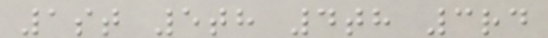1st 5th 4th 3rd
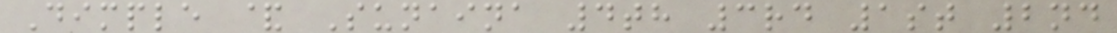Dimple & Sunaina 4th 3rd 1st 2nd
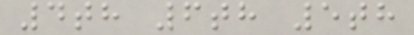4th 6th 5th
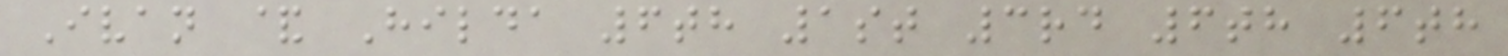Ivan & Hilda 6th 1st 3rd 6th 6th
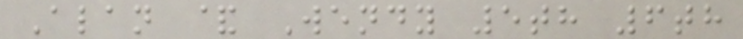Alan & Wendy 5th 6th
